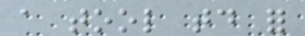a tool today for
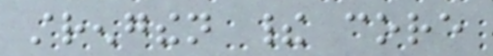strengthen their core
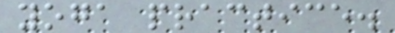yoga practice.
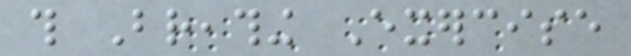this Breathing Exercise
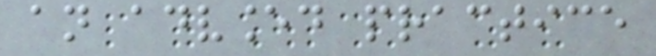an advanced practice
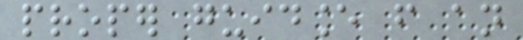proper guidance from an
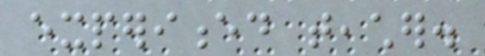experienced teacher.
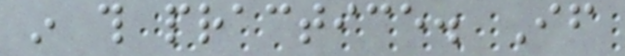in this practice. If
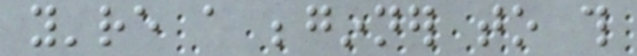you're a beginner to this
